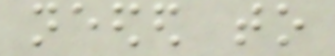needed to
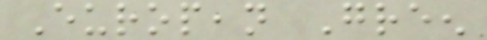European Green
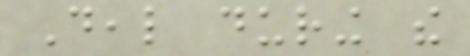Deal during the
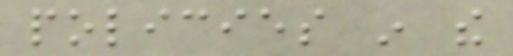policies in the
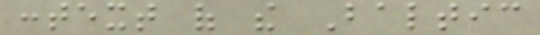context of the Baltic
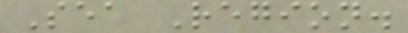Sea Region.
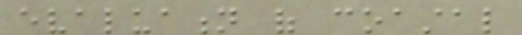evaluation of coastal
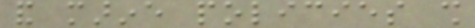and marine policies shall
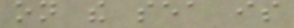on the sea is
